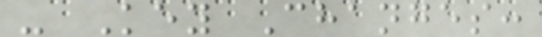- Key Changes:
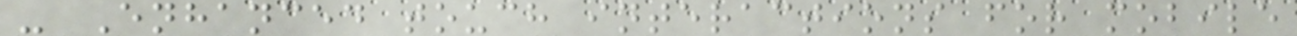- Enhanced touch interactions for mobile
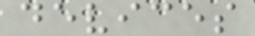devices
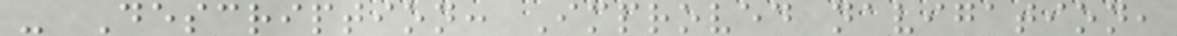- Description: Improved navigation,
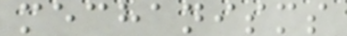mechanisms
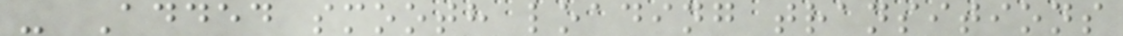- Added smooth loading transitions
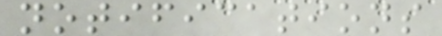notifications
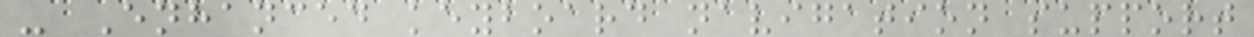- Enhanced keyboard navigation support
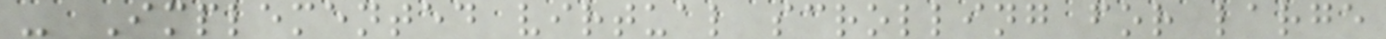- Implemented virtual scrolling for large
